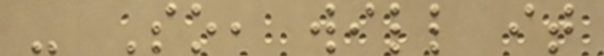- So, will it
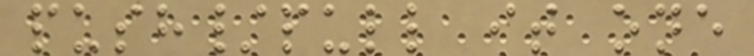push/pull it one
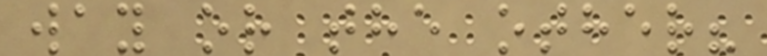way or the other?
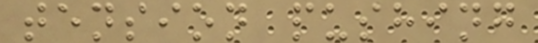tension pushing
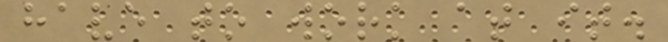have to work at it.
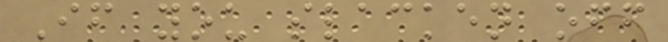If you slacken off
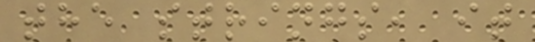the strings, it
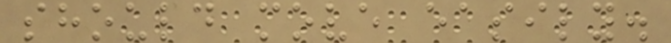should move easily.
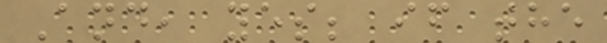And, yes; if the
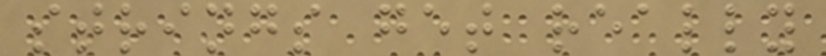strings get really
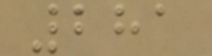281
